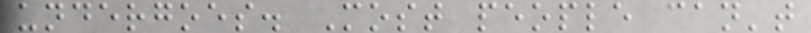undergoes. Most people can't
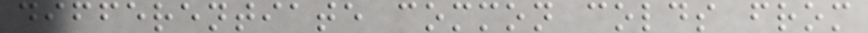differentiate common colds from
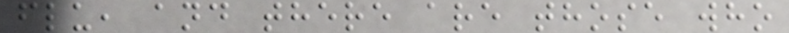flu, and there are those who
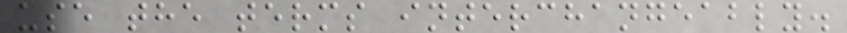use the terms interchangeably.
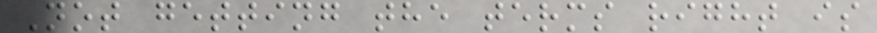Not getting the terms right is
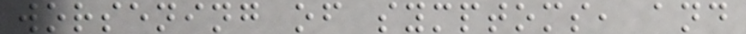worsening of symptoms, and
